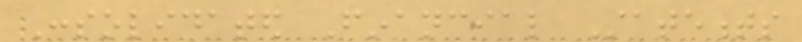Consolidated Financial Statements
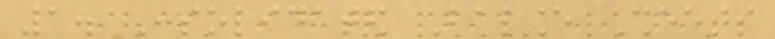1. Consolidated Balance Sheets
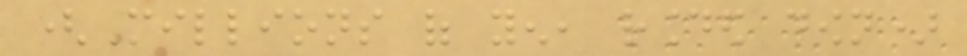(Millions of yen, rounded down)
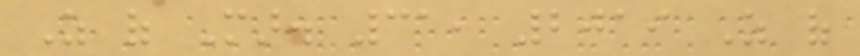As of Mar. 31, 2019 As of
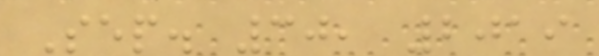Sep. 30, 2019
